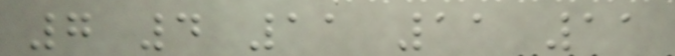7 4 11 11 11
